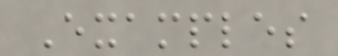Examples
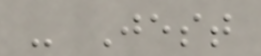- Jest
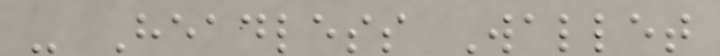- Headless Wallet
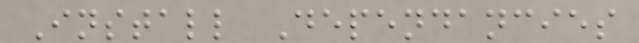Install Dependancies
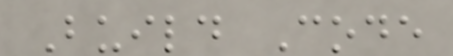Build Code
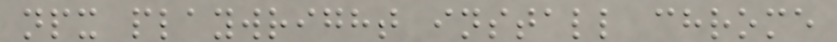npx playwright install chrome
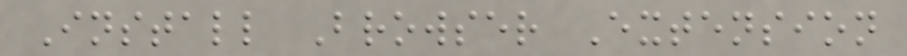Install Browser Extension
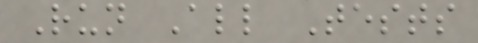Run All Tests
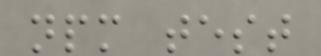npm test
